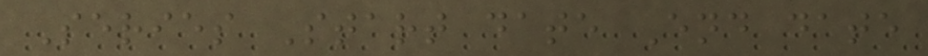Series Start date End date
